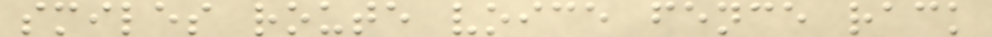smiles route voice fence rack
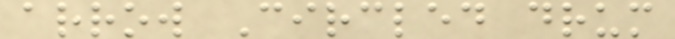arrow Circled drum
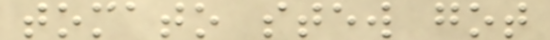tomato stew got
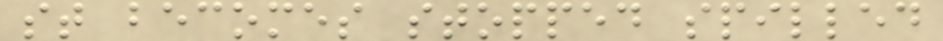st becomes stopped spilled
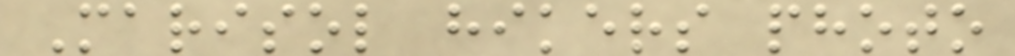Marisol hikers photo
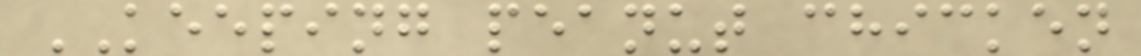KEEPING peanut chicken
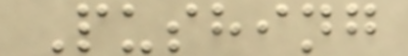Pushing
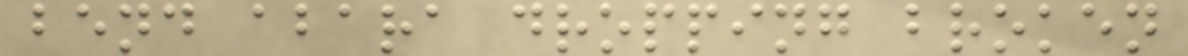bend abara dropping broken
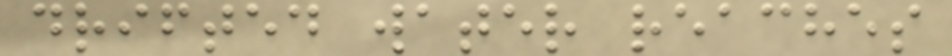drifted water reaches
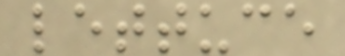lettuce
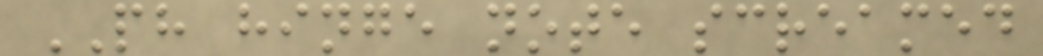PH hinge note screamed
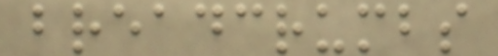breadcrumbs
